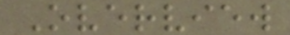Overview
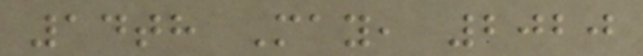14th May, 2020
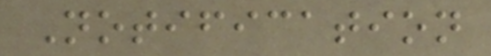Notification
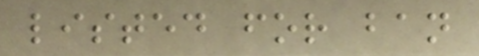listed for ban
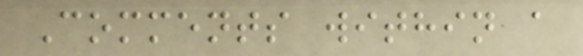Comments within a
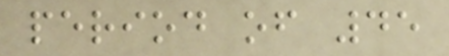period of 45
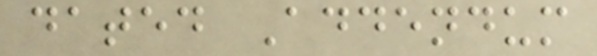dated Addendum
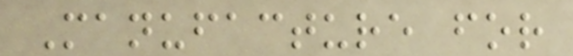Manufacture for
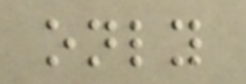only
